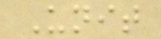Unit
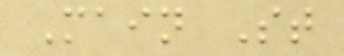Main St
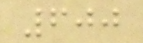600
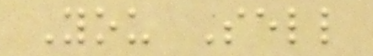You Sell
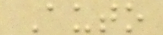Auto
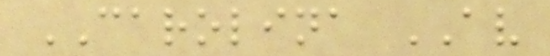CAROLINA AV
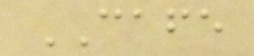CAFE
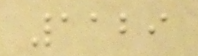1129
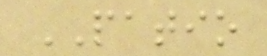PATIO
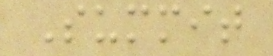Summit
